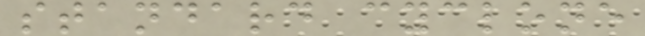standard cyclone
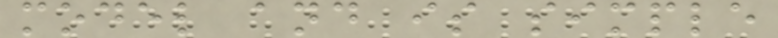model and is simple
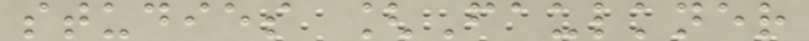studies [Faulkner
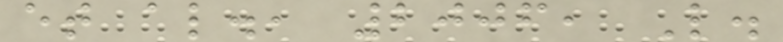et al., 2006, L.
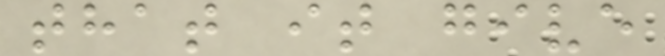that it give
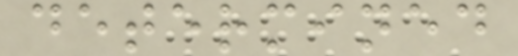determined
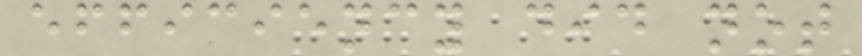efficiency did not
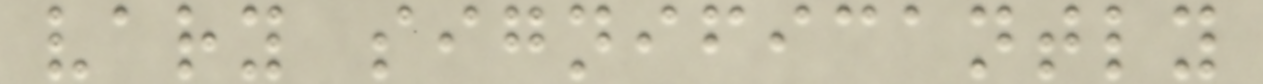vary significantly
